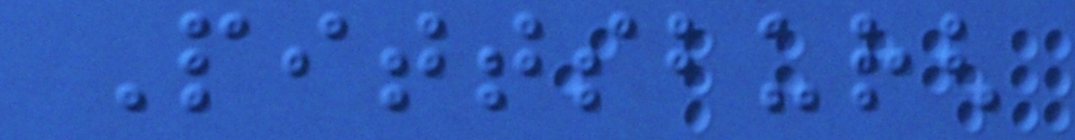Pittsburgh
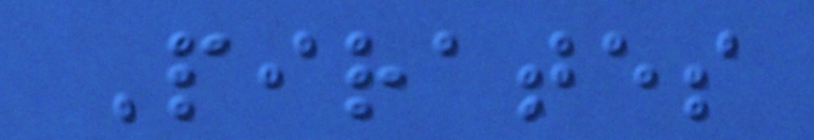Pirates
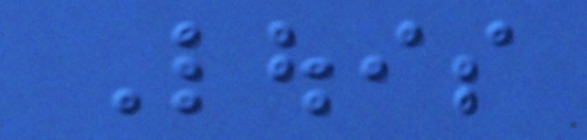Louis
